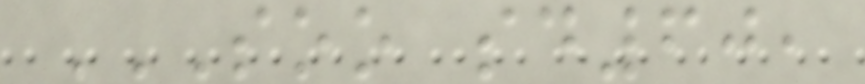SOO SD60,
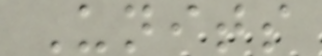Units
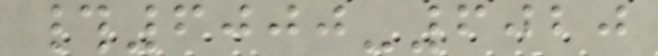#6000-6020
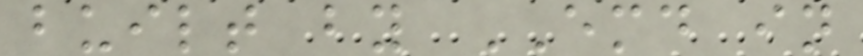built by EMD in
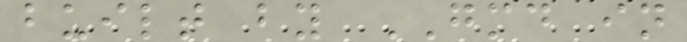built by GMD in
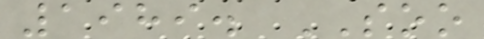1989. SOO
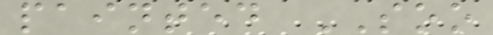painted SOO
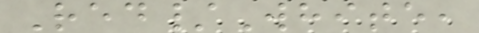Red/White,
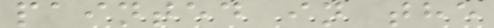painted in the
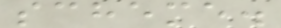scheme.
